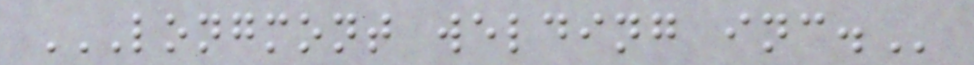LONGMONT WELDING INC.
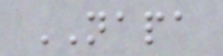NAPA
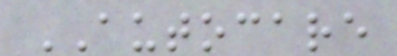AUTOCARE
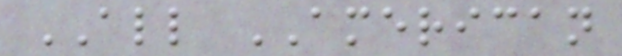ALL AMERICAN
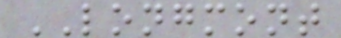LONGMONT
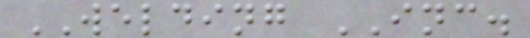WELDING INC.
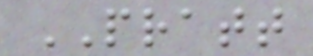PRATT
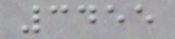3455
